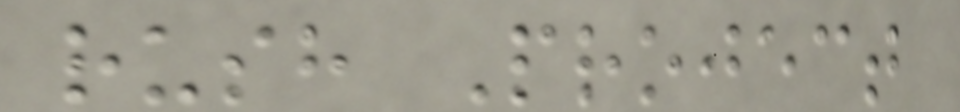rush Project
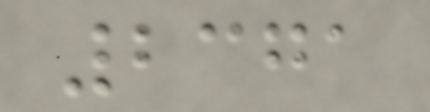2371
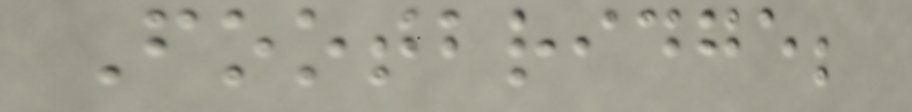Footbridge;
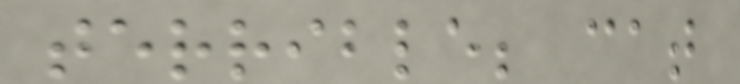terrible; cat
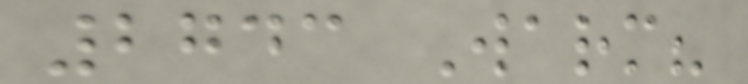2743 Warm?
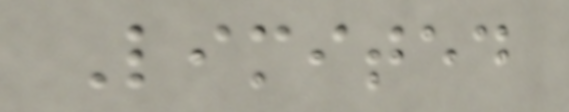Limited
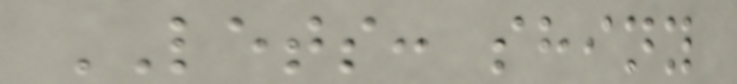LETS: shiny
